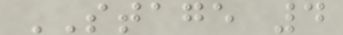STAGE 4
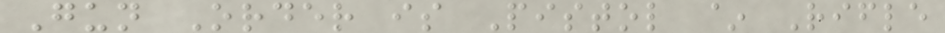Gun Order is Pistol ~ Rifle
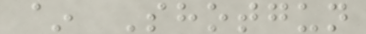~ Shotgun
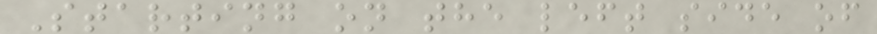Starting on the left side of
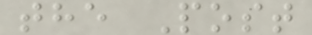the Post
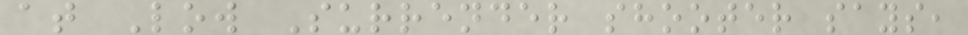at Low Surrender shooter says,
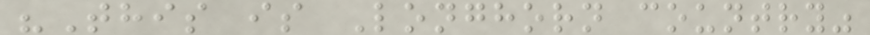"This is Longhorn country"
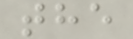the
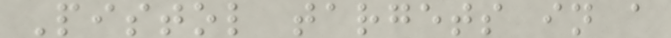Pistol targets in a
